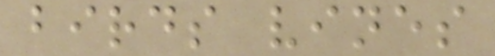birds vines
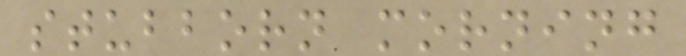stubborn morning
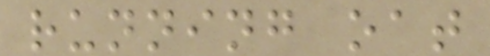running oat
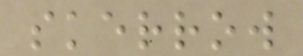skerrow
